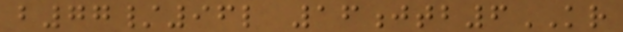b77/96l 16jtb6KR
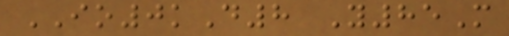IO0kD8 Y85M
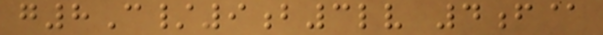g8C/9b3lv 4f@
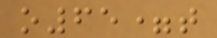o65=t
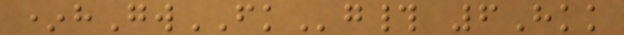*hGwFKg# 6Hkk
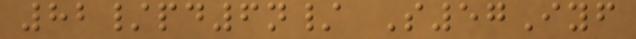82/pd6n/ S57Iyf
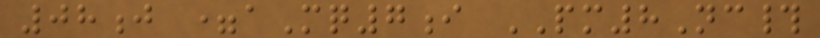08j =aMq7i PM8Nc#
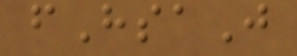fHsaJ
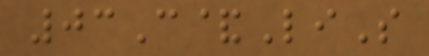03C&LiS
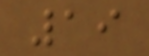19
